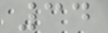34
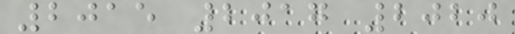2015 2017 2020
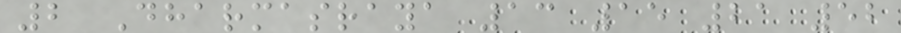2 Dharmasraya 13 15 21 52
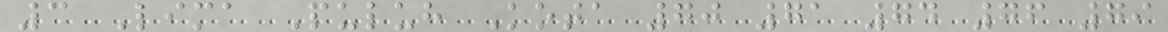3 Lima Puluh Kota 70 71 74 76 79
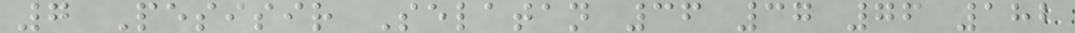7 Pesisir Selatan 36 37 76 182
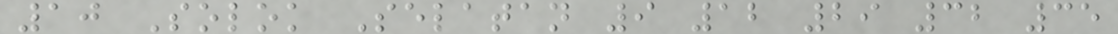10 Solok Selatan 9 12 29 32 35
